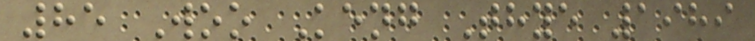85 Woo Keng Thye 1989
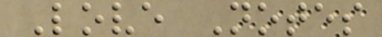Love Notes
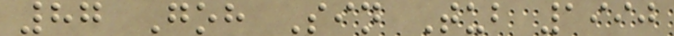87 Goh Sin Tub 1990
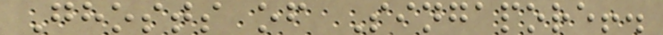Ghosts of Singapore!.
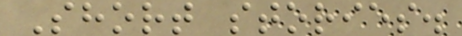Short stories.
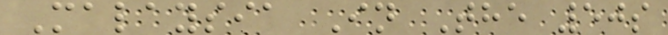Malaysia In The 50s
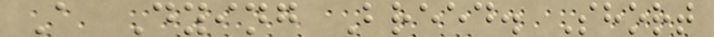A Dying Breed. Short
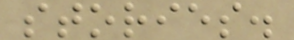stories.
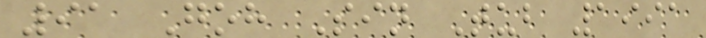91 Goh Sin Tub 1991
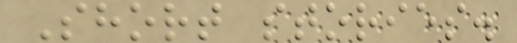Short stories.
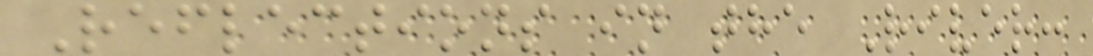Reflections in the River:
